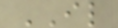IL
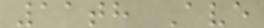11th Ave
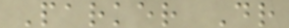Parker Dr
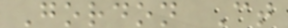Gordon Ct
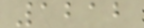1212
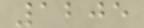1205
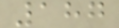187
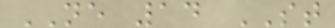NE 14 ST
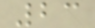23
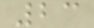23
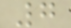7
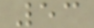53
